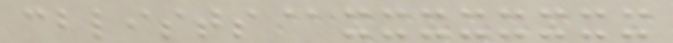cblists@xxxxxxxx
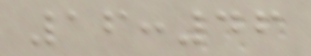16:46
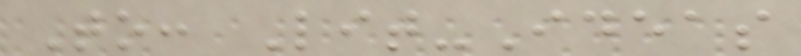To: Lit-Ideas
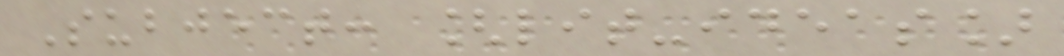Subject: [lit-ideas]
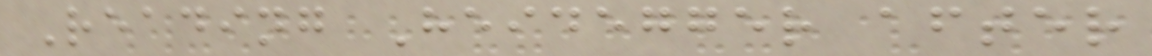Reading Heidegger after
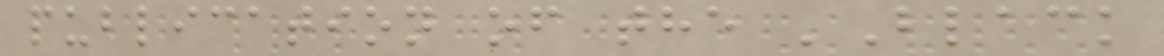publication of the 'Black
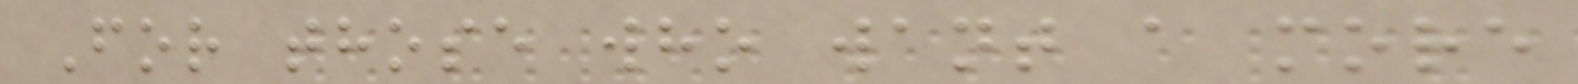For those who want a more
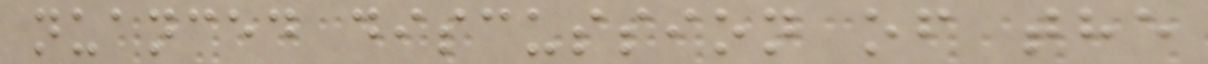nuanced discussion of the
